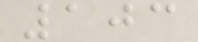103
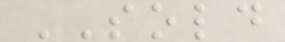SOLD
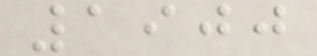1900
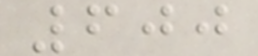600
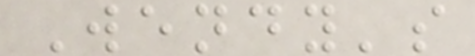Wendy's
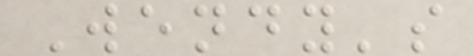Wendy's
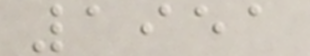1951
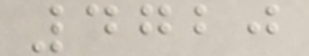4720
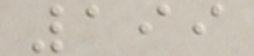199
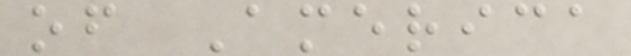of America
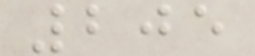205
